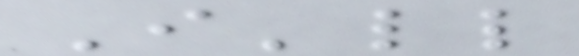I'll
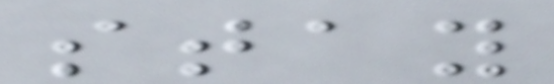stay
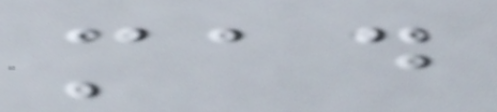mad
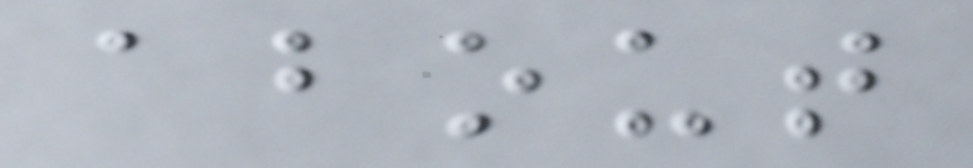about
